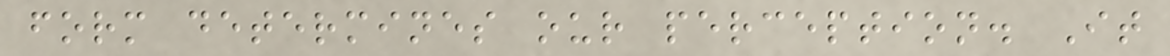form determines our perception. It
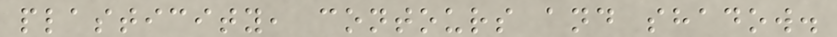plasticity, contours and shadow.
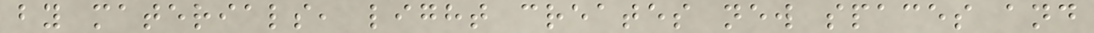by materials, light creates new spaces and
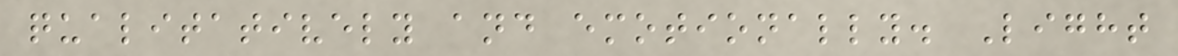qualitatively and emotionally. Light
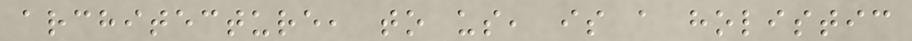architecture, to us, is a holistic
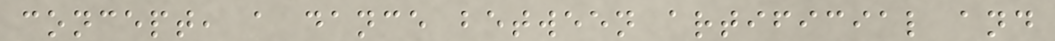concept, a dance between artificial and
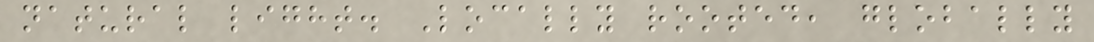natural light. Locally rooted, globally
